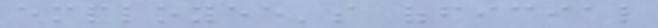employee's official
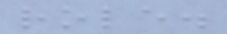role.
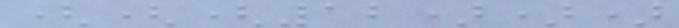(((12)))
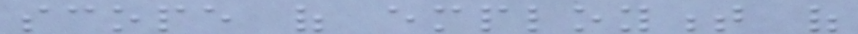scope of employment of
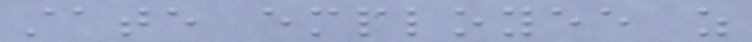state employee as
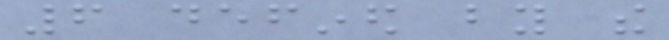6 defined by the
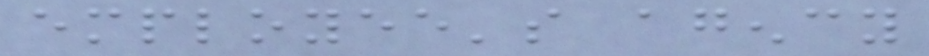employee's agency
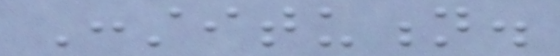Constitution.
